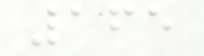165
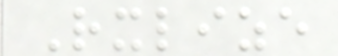Rxlize
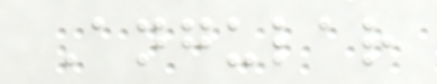Angular
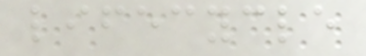lifecycle
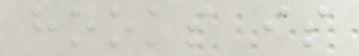hooks is
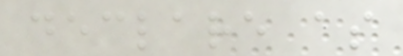declare as
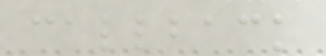callback
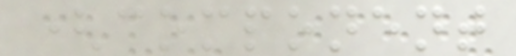(component
